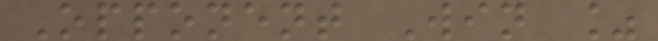Opponent Win %
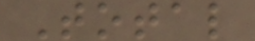Total
